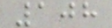108
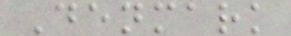Denmark
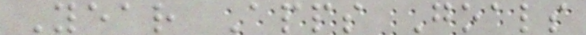Year Apps Goals
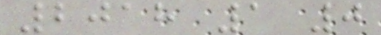2018 1 0
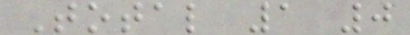Total 1 0
